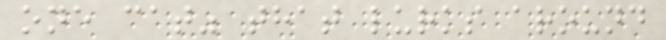one cat" that lurks around
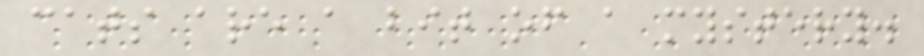cats are a bit of a mystery.
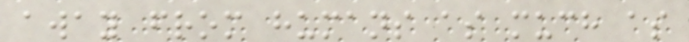away from humans as much as
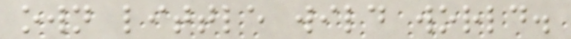own little wild world.
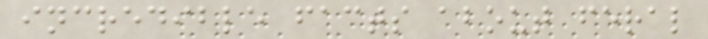incredible facts about feral
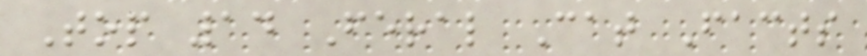Top 14 Feral Cat Facts
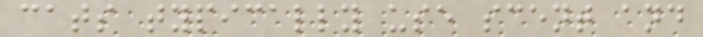cats typically use scent and
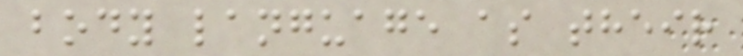body language as their
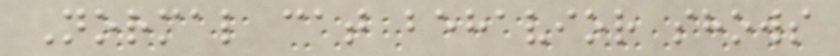Normal cat behavior shows
